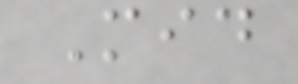Mid
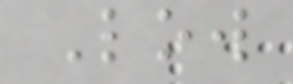Low
